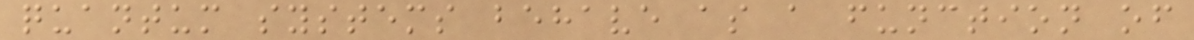quantum systems behave as a function of
